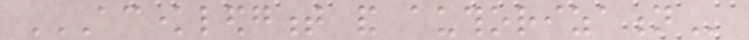ACKNOWLEDGMENT AND AUTHORIZATION
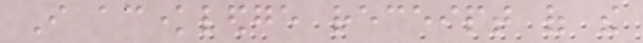I acknowledge receipt of the
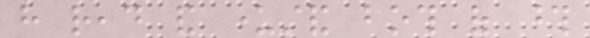have read and understand both of those
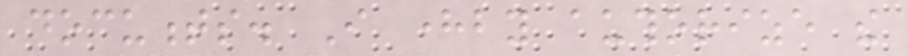documents. I hereby authorize the
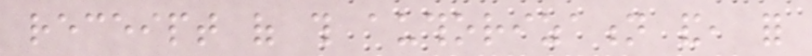receipt of this authorization and, for
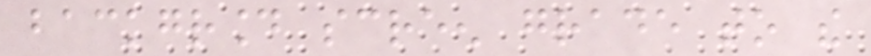background screen grade to the
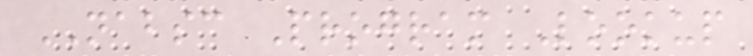NABSC Program Lookup
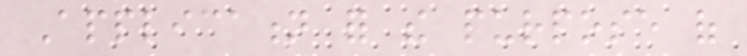Application for the purpose of
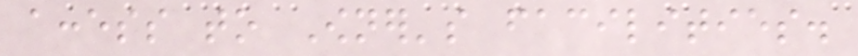access to Owner's facilities.
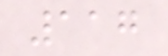117
